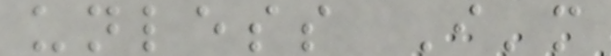unless I'm
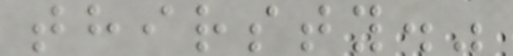thirsty."
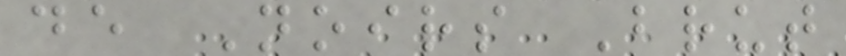de Noirs Brut
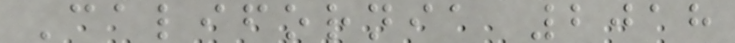California 2018
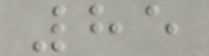85
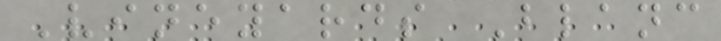Vineyards Blanc
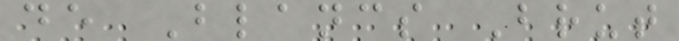de Blancs Brut
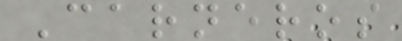Carneros
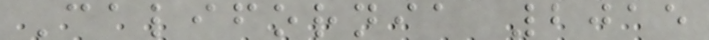California 2015
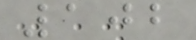102
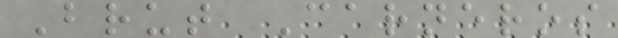Brut Carneros
